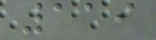119
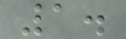1.
